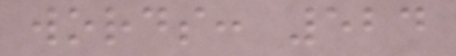words: 524
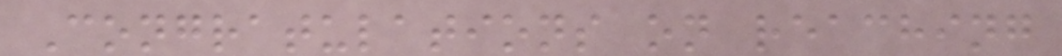Congratulations on reaching
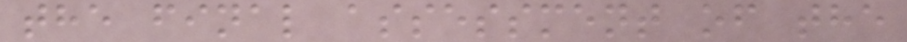the final assessment of the
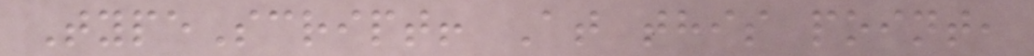TypeScript! At this point,
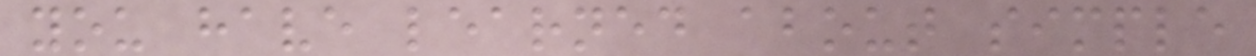you have learned about simple
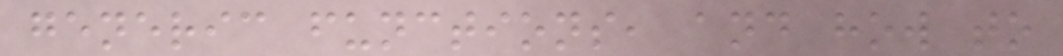generic functions, and how to
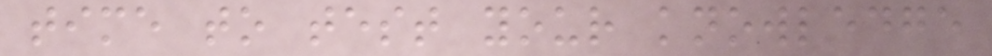time to test your knowledge
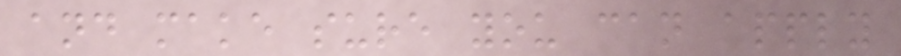and make sure you can apply
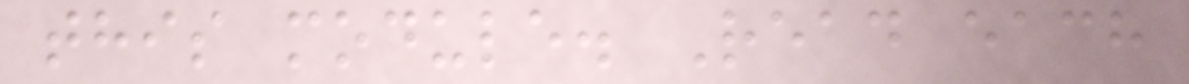this module. Read each
